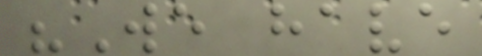"We have
